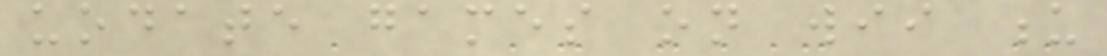uodate games on wii u
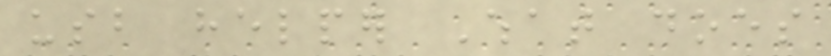usb helper What does
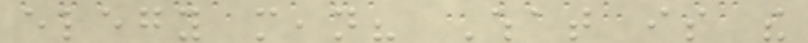elegy mean? What is the
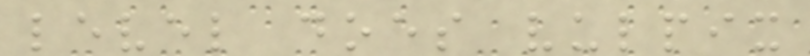level does vulpix
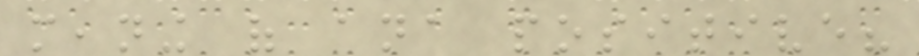meaning of ana positive?
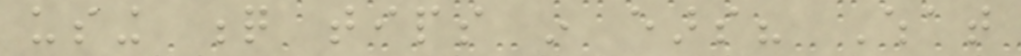using q tips in ears? What
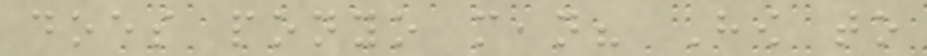does ponyo mean? How to
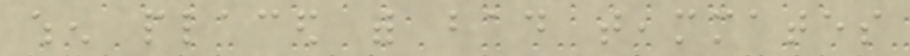when placed with bad teammates
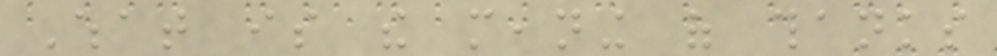What is the meaning of thanks
